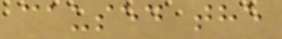caused the
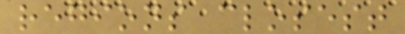regions closest
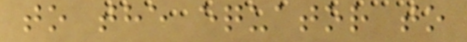to the equator to
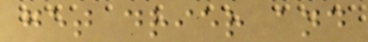get drier and
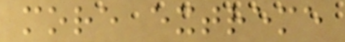more extreme
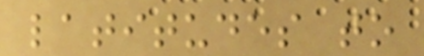latitudes to
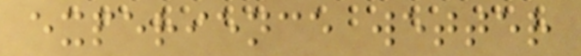experience wetter
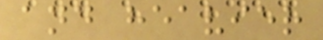and heavier
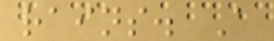rains. A
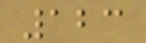123
